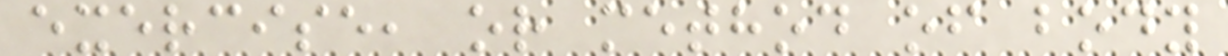exercise, or method of body
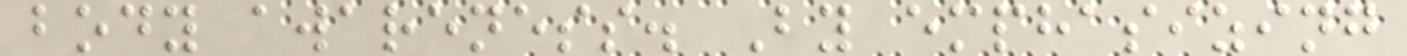body awareness. By emphasizing
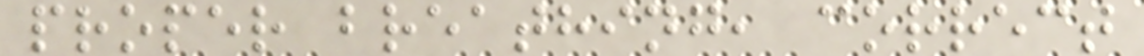proper breathing, correct
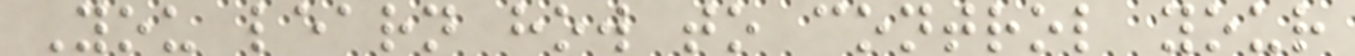You learn how to control your
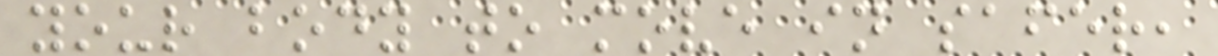your body to move in safer,
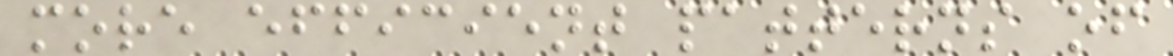more efficient patterns of
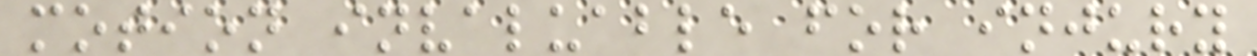motion invaluable for injury
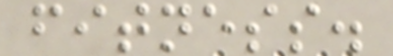fitness.
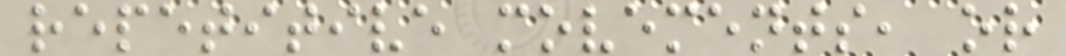repetitive movements, or
